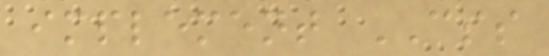implement CSS
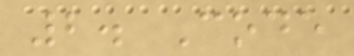2. Code
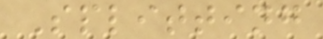Splitting
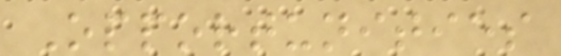Opportunities
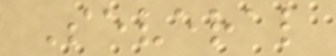Several
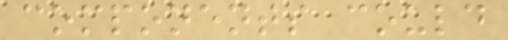components could
